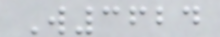W3624
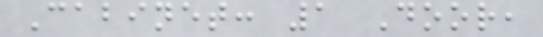Cabinet: 1 Door,
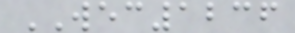WEC1236
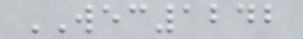WEC1242
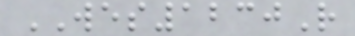WES1230R
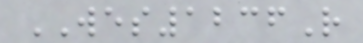WES1236R
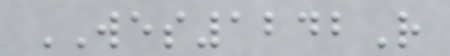WES1242R
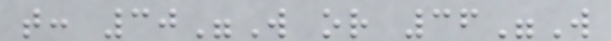t: 30"W or 36"W
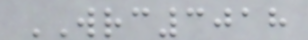WRC3018
